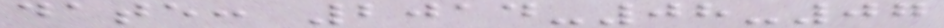date: 2014-08-07
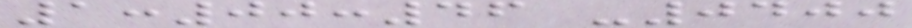1:00:46 -0400
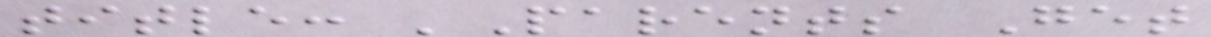title: 'Parents Get
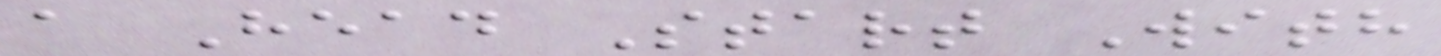a Head Start With
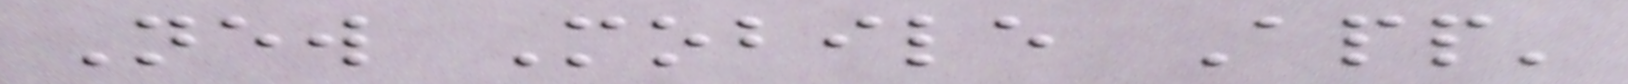New Mobile App'
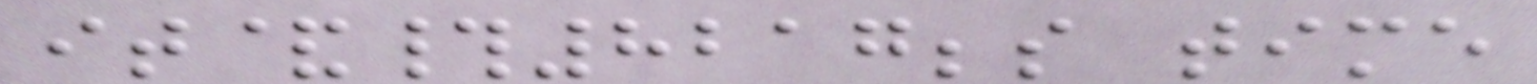it&#8217;s time
